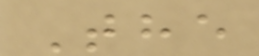The
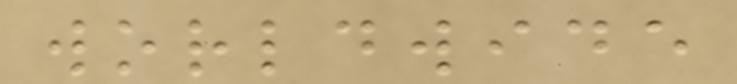worldwide
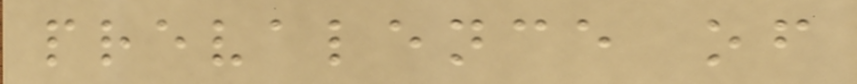prevalence of
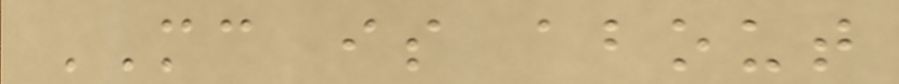MC is about
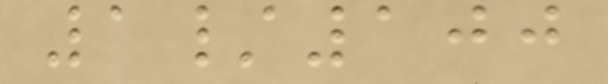1/100
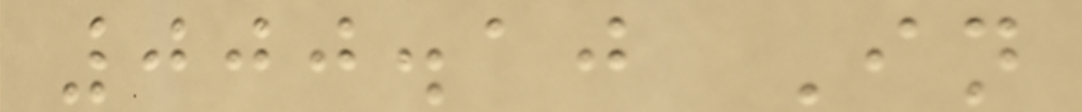000.10 In
